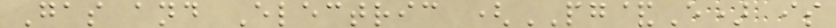Gas and Electric (PG&E) is
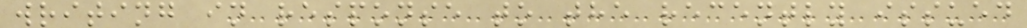writing in response to the recently issued
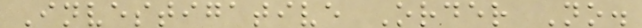Investigative Order No.
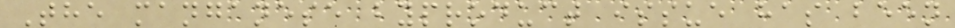The manganese byproduct issue has been
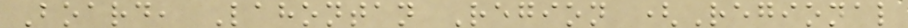Board, Lahontan Region (Regional
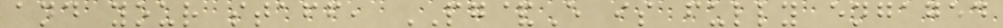and your staff, PG&E is fully engaged
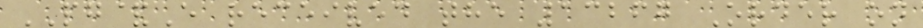PG&E received the 13267 Order on
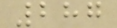287
